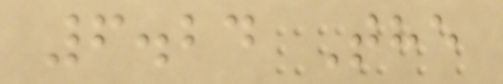6.24 The
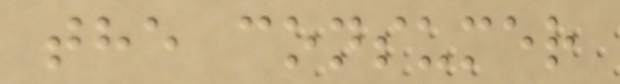the consumer
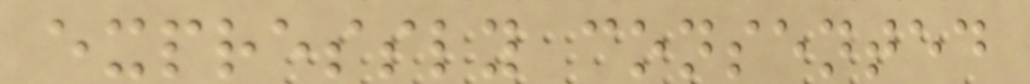expressly consented
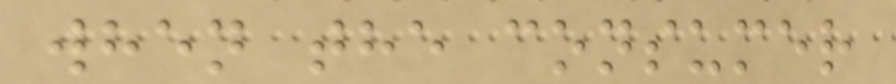when the consumer
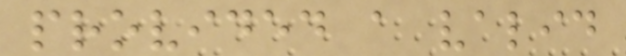provided a valid
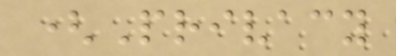(Privacy
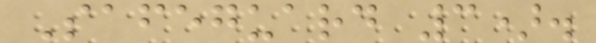Safeguard 3).
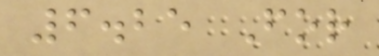6.25 For
